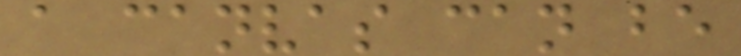a canvas can be
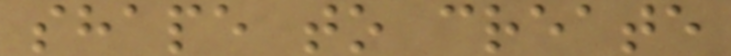shape to create
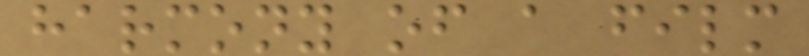harmony of a film
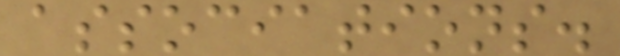associations.
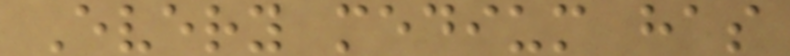Every medium has
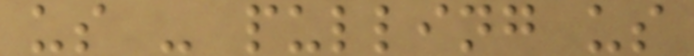us - pulling us
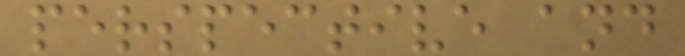perspective and
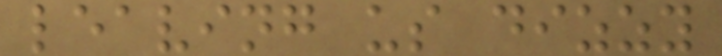leaving us dizzy
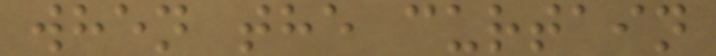when the curtain
